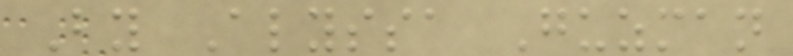By Alyssa Guzman
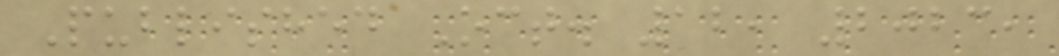Published Oct. 12, 2023,
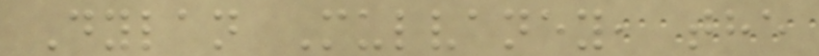Dylan Mulvaney, the
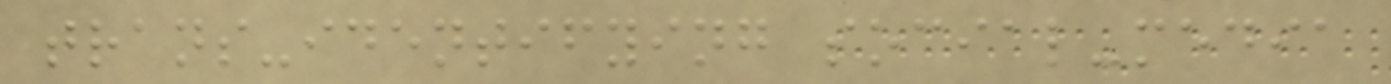trans-identifying social-media
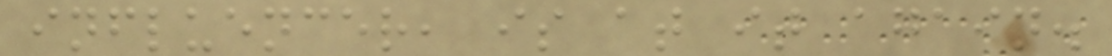influencer, is at it again.
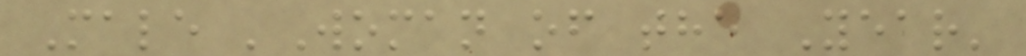Male 'Woman of the Year'
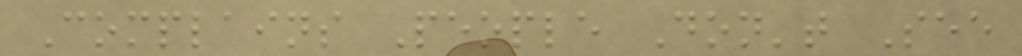Complains People Don't See
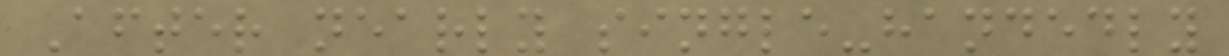After nearly single-handedly
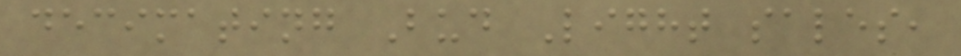decimating Bud Light sales,
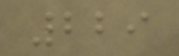229
